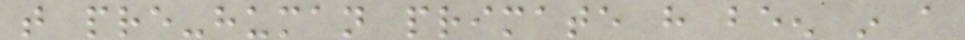that pre-human primate have been in a
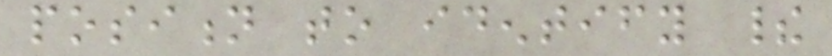position to identify their
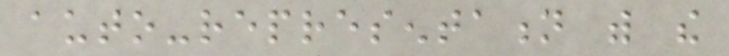auto-representation with the
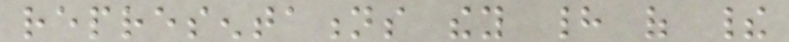representations they had of their
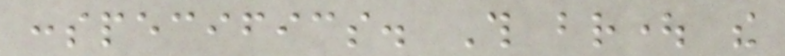conspecifics. This brought the
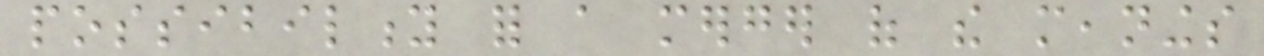possibility for a merger of the meanings
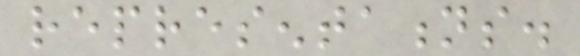representations.
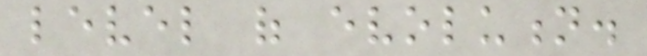level of evolution.
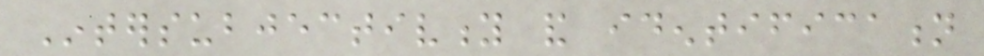Intersubjectivity and identification
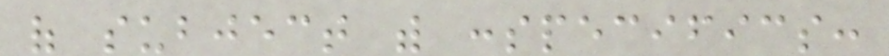of subject with conspecifics:
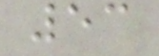53
